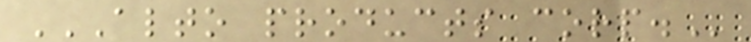ALTO PRODUCTS CORP.
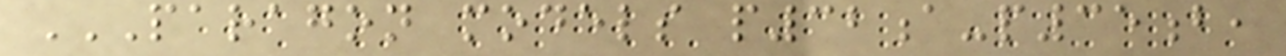PARAGON MODELS P32A-P35B,
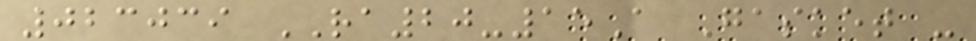023039 RA20-15A Gasket -
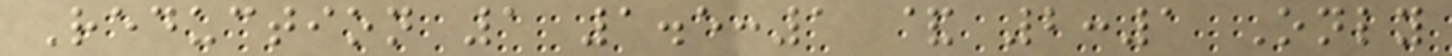Reduction 1 1.5:1 & 2:1 Only
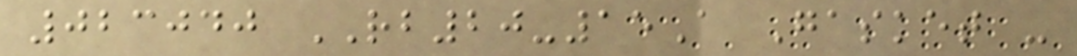023040 RB20-15A Gasket -
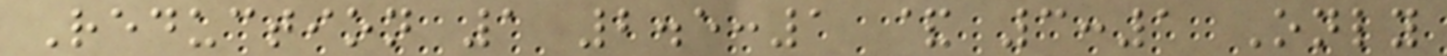Reduction 1 2.5:1 & 3:1 Only
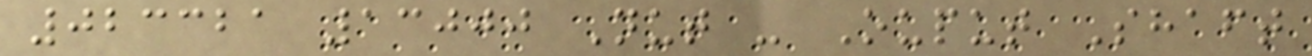023321 13000 Nut - Ouput Shaft
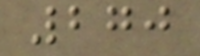270
